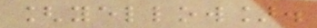[yellow].
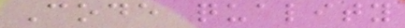Code quality
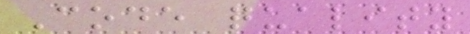Code quality
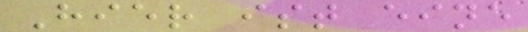Hier ist eine
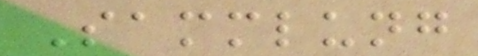Sammlung
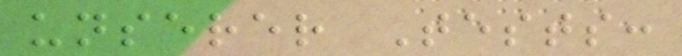unserer Tests:
